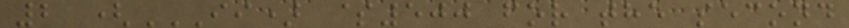2 (II) $500 FOR THE SECOND
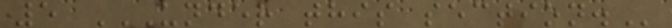5 UNDER THIS SECTION.
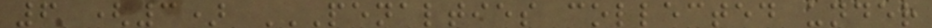6 (3) PENALTIES COLLECTED UNDER
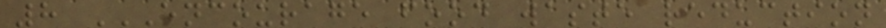8 ENCOURAGE FOOD WASTE REDUCTION
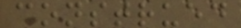construed
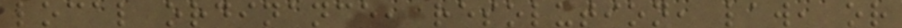local ordinance, resolution, law, or
